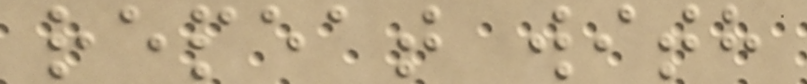repeat with
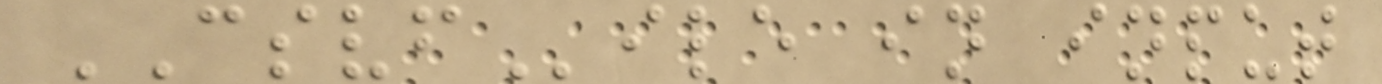CSVFile in input
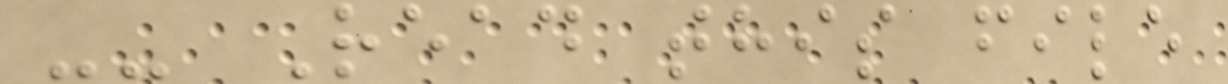-- Read this file
